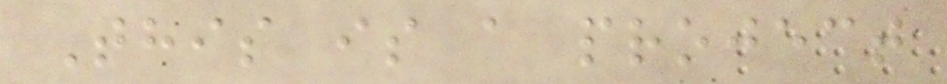This is a project
